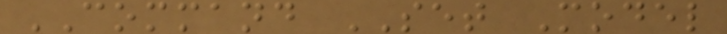COMMAND SET Model
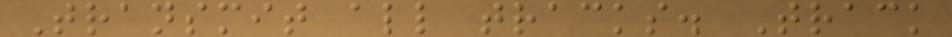Transmit all tracks. Track
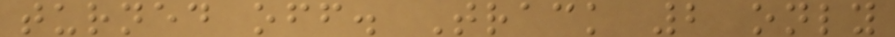turned off. Track 2 only
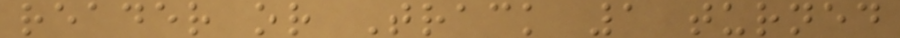reader or Track 1 turned
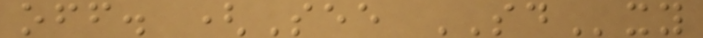off. (See SDxy
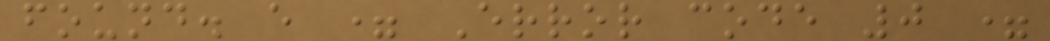found. e = Error code 0 =
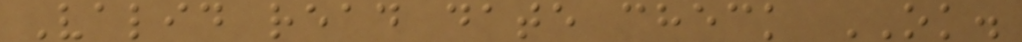Valid read date check OK.
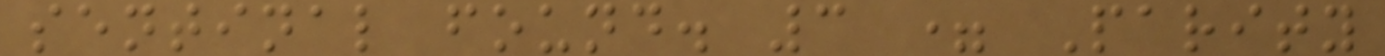sentinal found. 3 = Parity
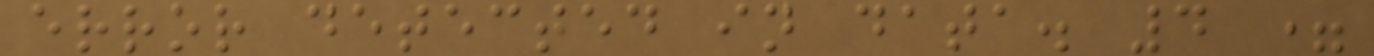error detected in data. 4 =
